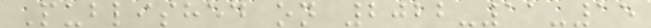Published on 2022-11-15
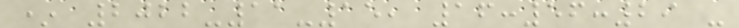* 2022-11-15, 16:56:29 -
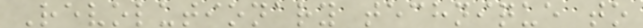Revolutionary technique to
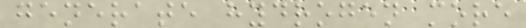generate hydrogen more
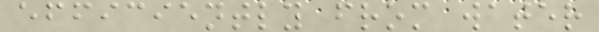efficiently from water
